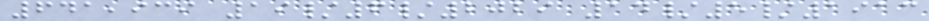641,939 19/6/2029 14/5/1913
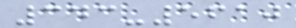343-5610
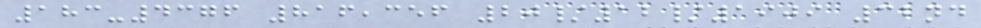183-4376 816,356 20/12/1909 32nd
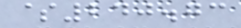$240.73
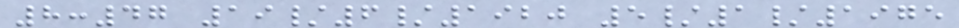8:47 19/6/1920 5/1/1975
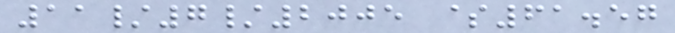11/7/2005 $61.57
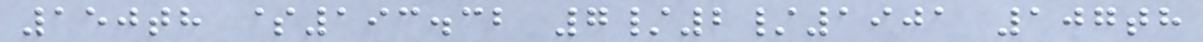150th $193.32 7/2/1901 107th
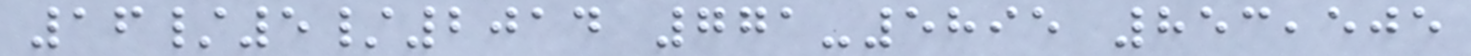16/5/2014 771-5895 853,505
